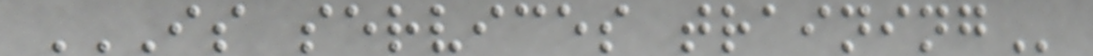IS SERVICES TRAINING
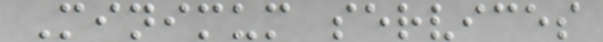Minimum services
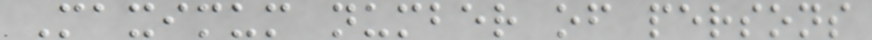Maximum number of persons
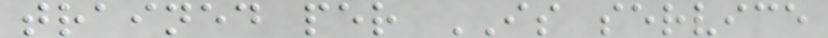trained per IS service
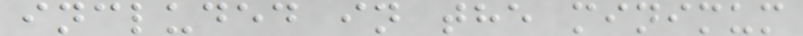included in the minimum
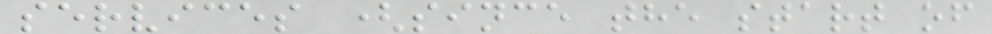services (since the start of
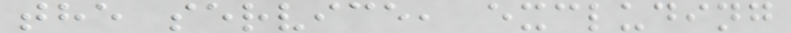the service, excluding
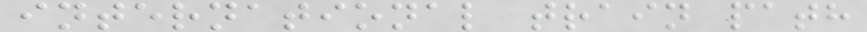international train path
